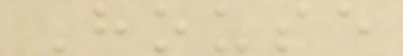House
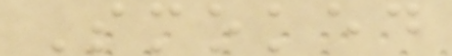Smoked
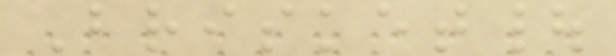Brisket|
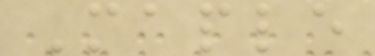Maple
